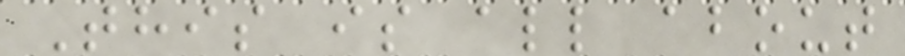This is all about
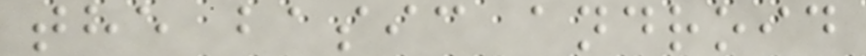the basic android
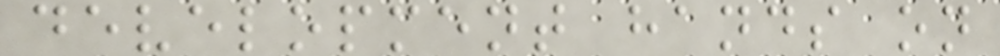development hands on
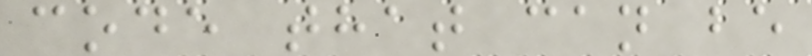code that can be
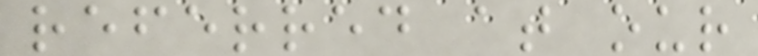referred at our
